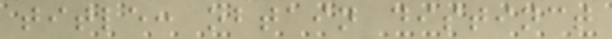title: obtain distinct
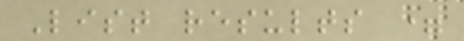List results =
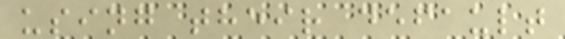using their default
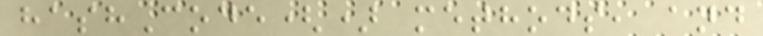hashCode() methods, and
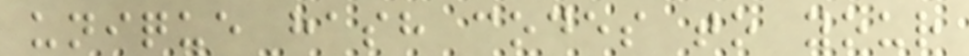unique hash codes to your
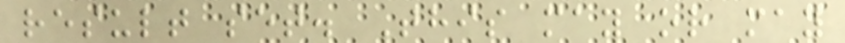result set. This may or may
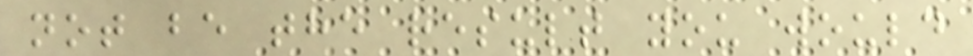not be the result you would
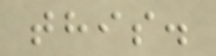this.
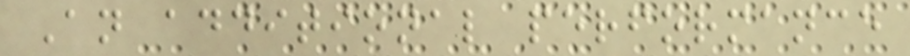An additional performance
